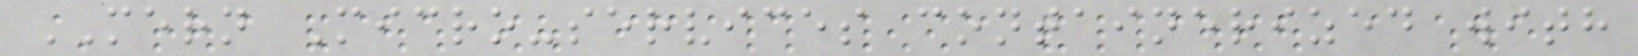MERN Micro-services containerized with
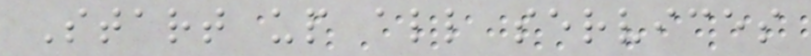Start up all services
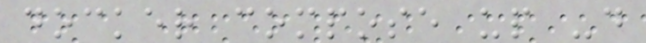docker compose up -d
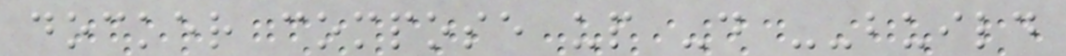docker compose up -d --build
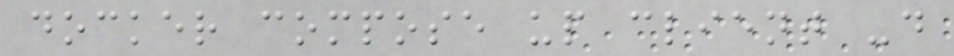docker compose up client -d
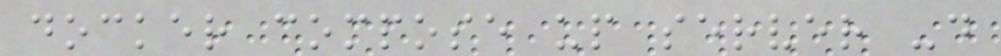docker compose up server -d
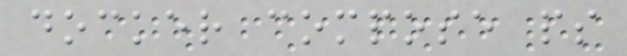docker compose ps
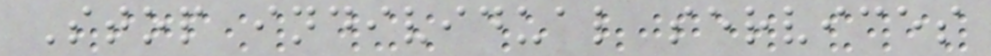Stop individual services
